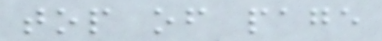top of page
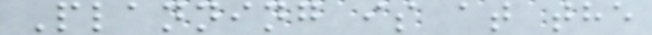Planning is at the
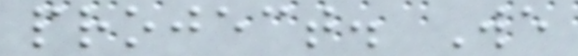project. We
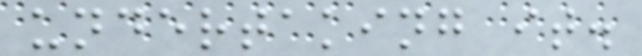undertaking it.
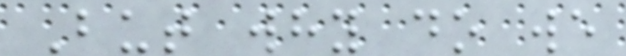But why do we
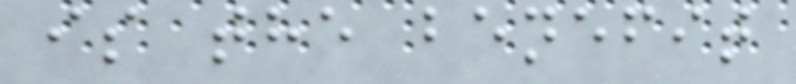is the benefit
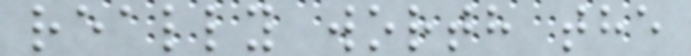really worth the
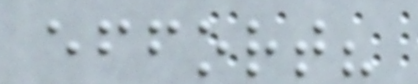effort?
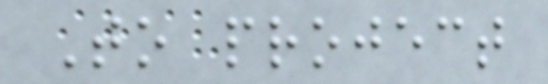To project
